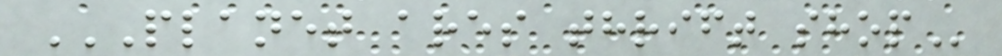PLANET ARES THRIFT SHOP
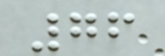76
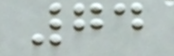74
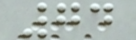74
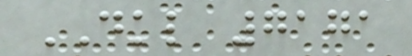DKL 7171
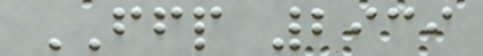FFP 2939
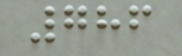786
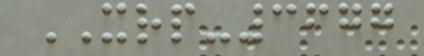XRP-3677
